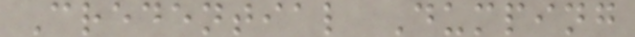Credential Dumping
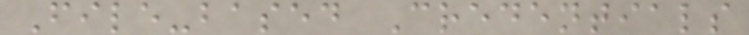File-based Credentials
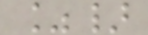%}
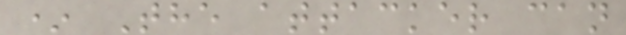* The attacker can
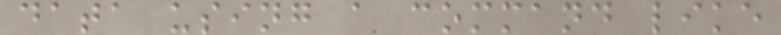data using a command like
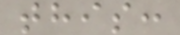this:
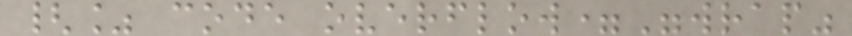{% code overflow="wrap"
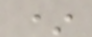*
